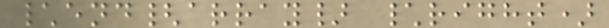\end{array} \right)
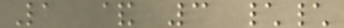1 & 3 \\
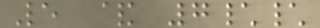5 & 7\\
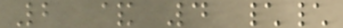2 & 4 \\
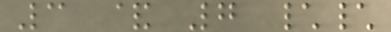3 & 7 \\
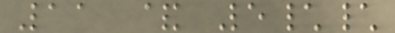11 & 5\\
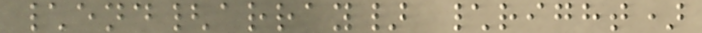\end{array} \right)
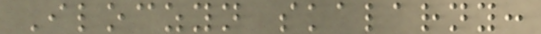Iloczyn skalarny:
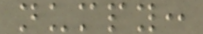numpy:
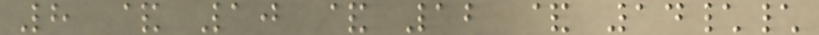8 & 10 & 12 & 14\\
